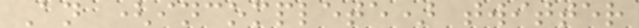An (incomplete) twitter
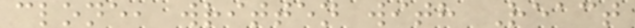clone, written with React
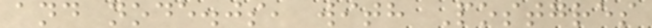and node.js, with Postgres
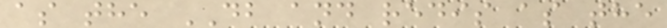as the DB and redis as the
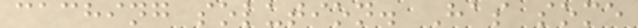caching solution. Has some
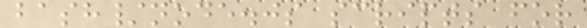bash/node.js scripts for
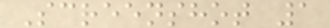Screenshot 1
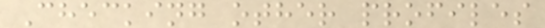Checking other profiles
